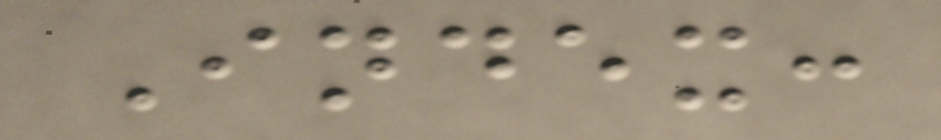Index:
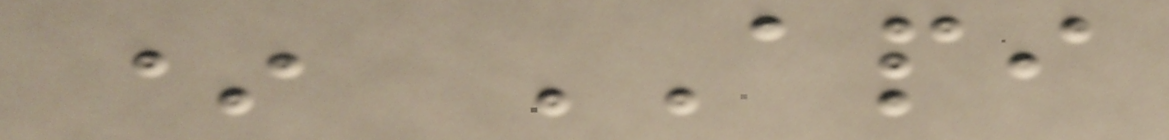* API
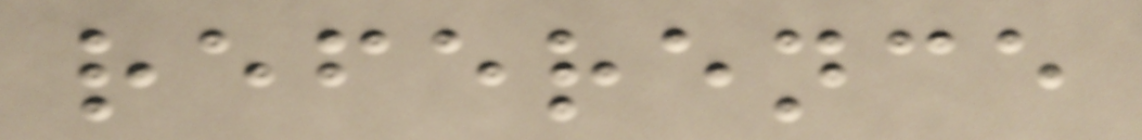reference
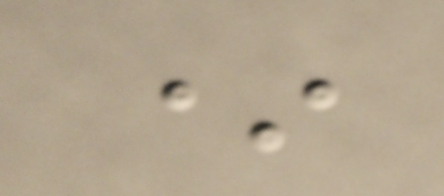*
